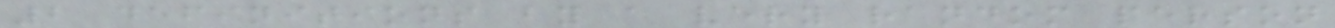2 definitions by a very random person
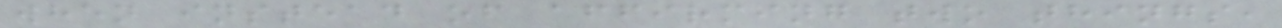when instead of affirming two things,
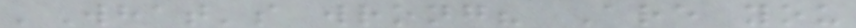'What's wrong? Are you
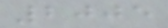2005
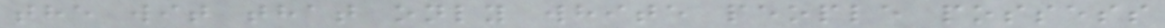the wit that only white people possess
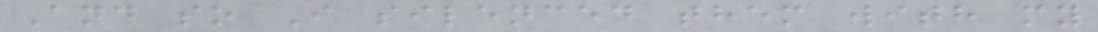And so I silenced them with my
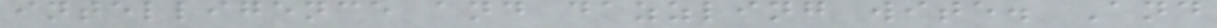intelligence and dazzling wite. And
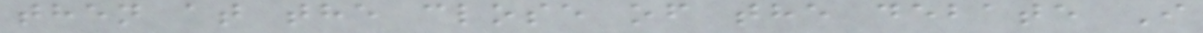then at the close of the debate I
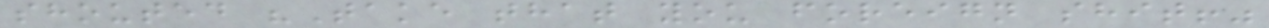shouted "Take that you foreign shit!"
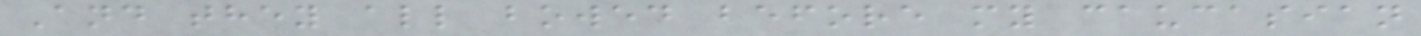And they all bowed before my caucasian
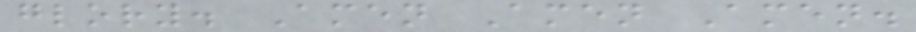glory. Amen Amen Amen.
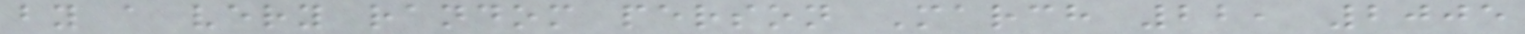by a very random person March 22, 2005
